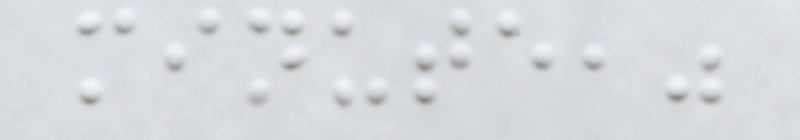minute,"
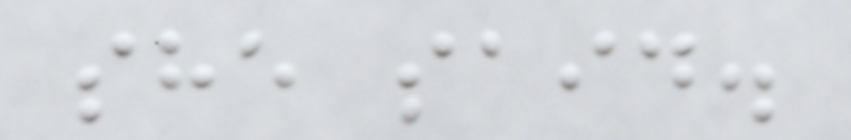she said.
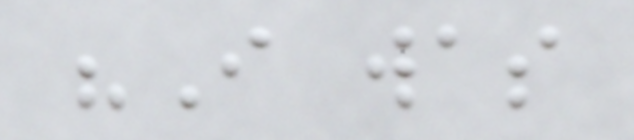"I was
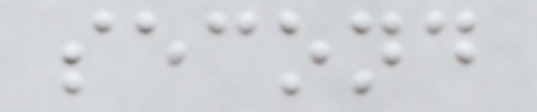second
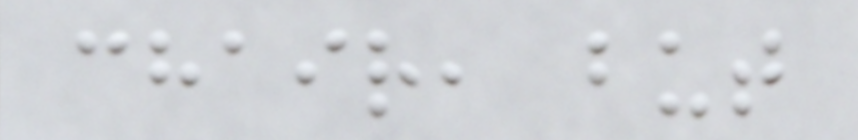chair, but
